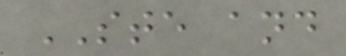STE and
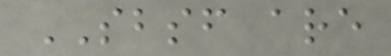SBSF are
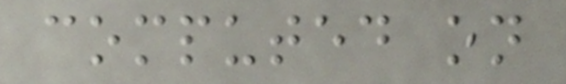computed on
